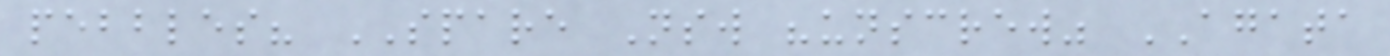pebbles? SPARE Nsw "unscrew" AGATA
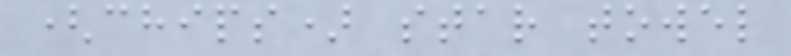(chips) star towel
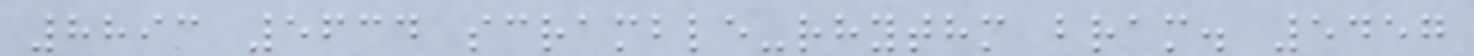8893 5634 scramble-rhythm bram. 5457
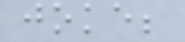joke;
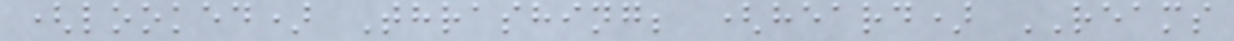(looked) Thrashing; (heard) REAMS
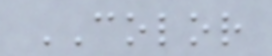COLOR
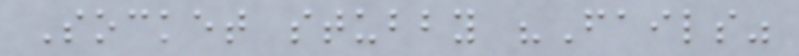Socket stubby "Fails"
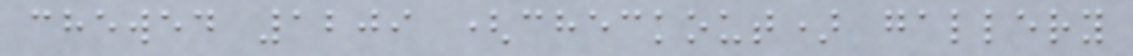chewed 1209 (checkout) gallery
